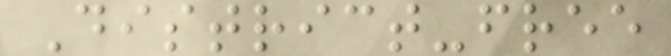District-free
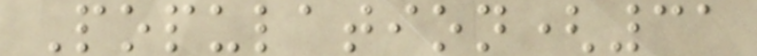Population(31
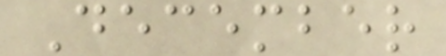December
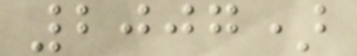2007)
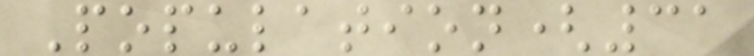Population(31
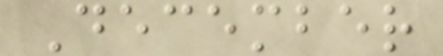December
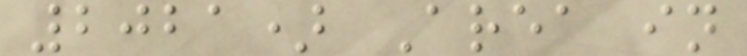2021) Area in
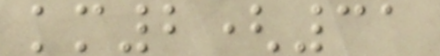km2(31
